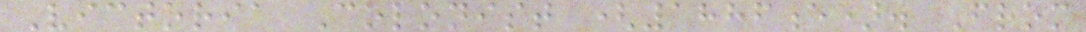Victoria Colonist (1886e). From
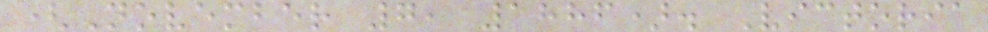(November 7, 1886). Victoria
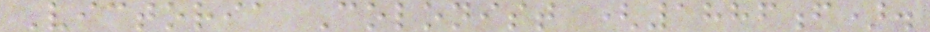Victoria Colonist (1886f).
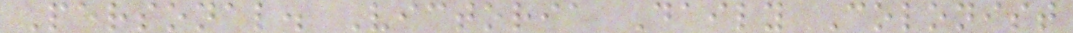Personal. Victoria Daily Colonist
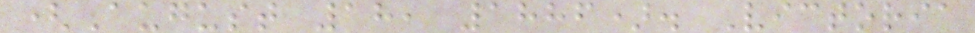(August 18, 1886). Victoria
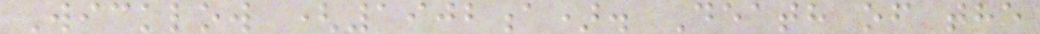Wicklow (1902a). Death of the
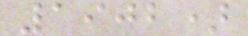1902)
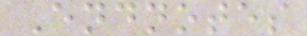Endnotes
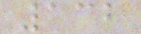132
